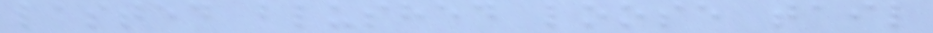lasted blushed loose tail
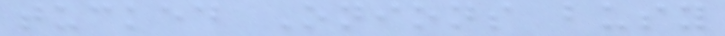tucked Onions busy
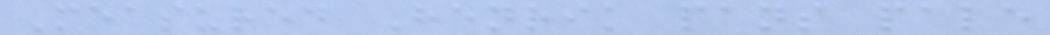Measured Henrik pans pale
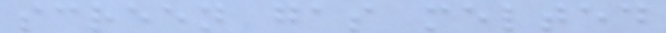screen gas melted
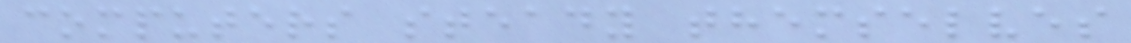computers steady themselves
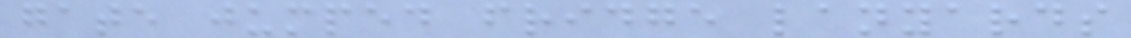gate jumped fridge lanyards
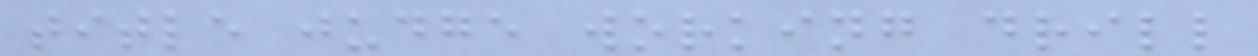title judge working drill
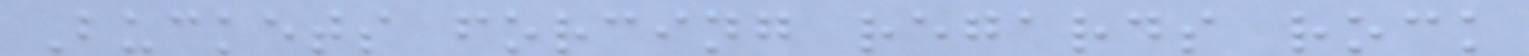Buckets forcing regards rock
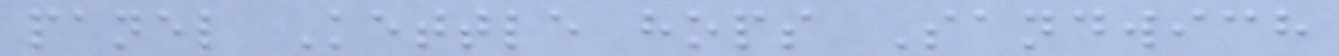panel Kettle hops Sandwich
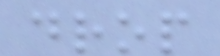drop
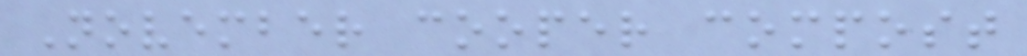November cooper compost
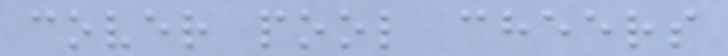cover pool cheers
